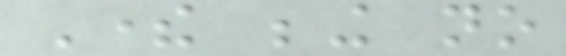There being no
